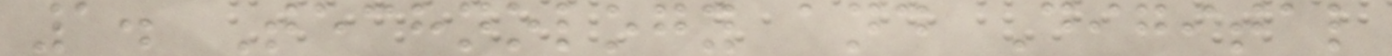1. Technology and Digital
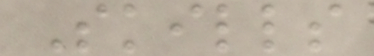Skills
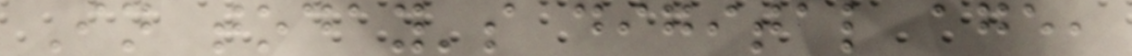In today's digital age,
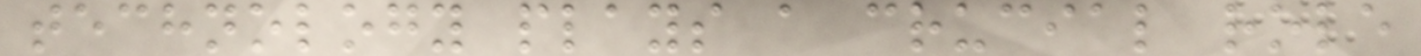technology plays a crucial role
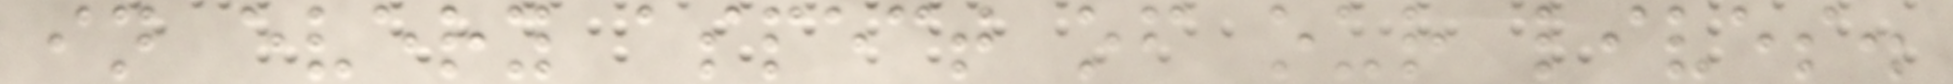in every aspect of our lives.
